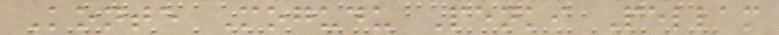Konte Mogudu Penki Pellam
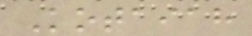Kotaiah
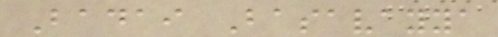Badai Basavayya
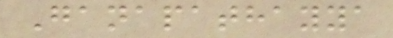Ganapathayya
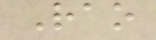Rao
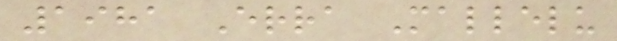1981 Erra Mallelu
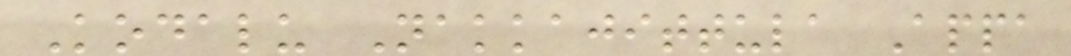Kodalu Nakkajittula Appa
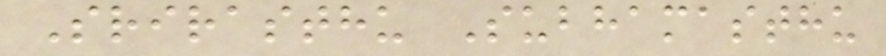Srirasthu Subhamasthu
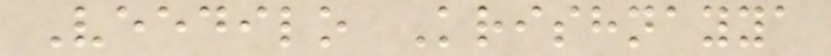Veedilo Krishnayya
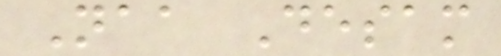Naa Desam
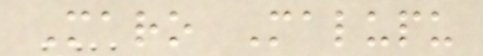Maro Malupu
